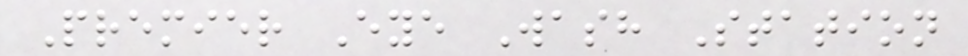Premier Eye Wash Station
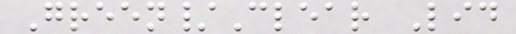Green/Clear Lid
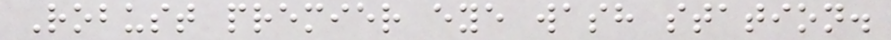Robust premier eye wash station.
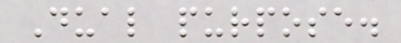Dual purpose.
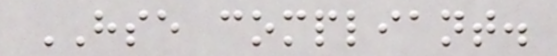HSE compliant.
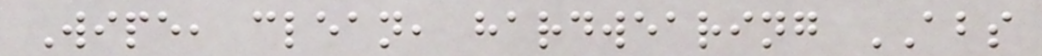Wipe, clean, hardwearing ABS
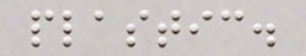plastic.
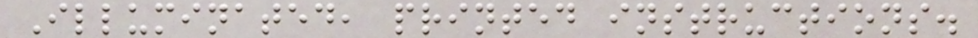Illuminated, printed instructions.
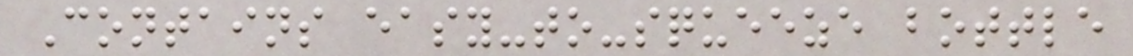Contains easy-to-squeeze bottle
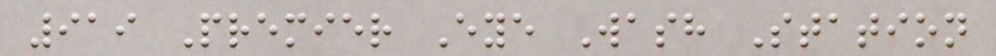919 Premier Eye Wash Station
